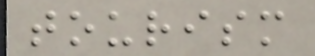tourism
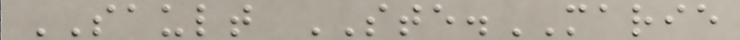SAULT STE.MARIE
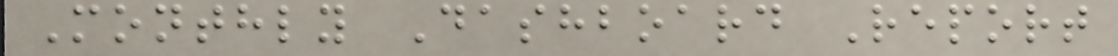Monthly Dashboard Report
